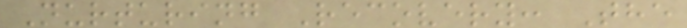Nurturing Recovery: The
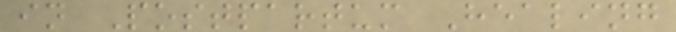in Postpartum Healing
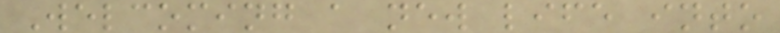Welcoming a new life into
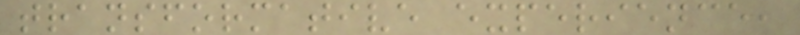transformative experience,
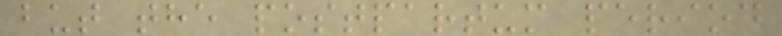but the postpartum period
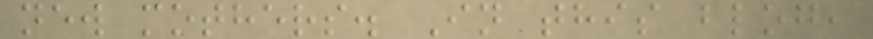new mothers. In this blog,
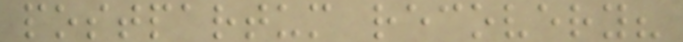postpartum recovery?
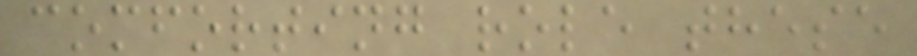comforting role these
